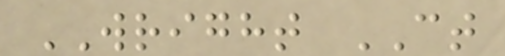WRIGHT CT
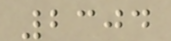2304
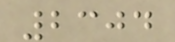2304
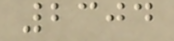2304
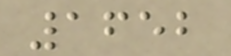1652
